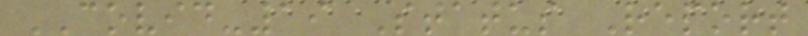COVID-19 Status Report
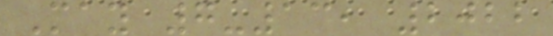May 7-13, 2022
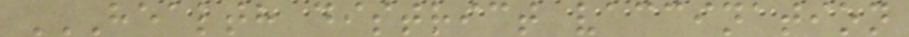HEALTH DISTRICT VACCINATION
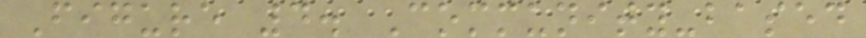Figure 4. Community-based
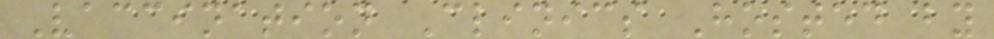Vaccination Clinics Hosted by
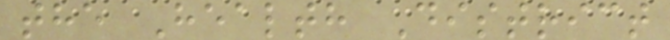the Health District
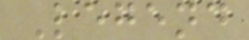Legend
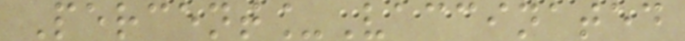Percent_Vaccinated
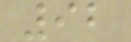92
